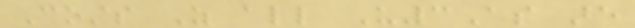Costs As all U3As are
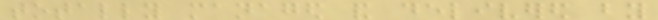totally managed and delivered by
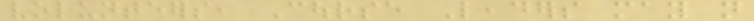volunteers, Course Leaders may not
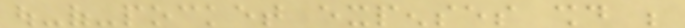out-of-pocket expenses should be
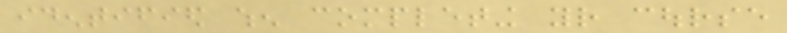identified when completing your course
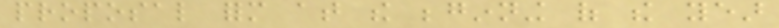proposal form at the beginning of the year
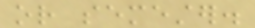or semester.
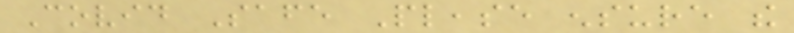Covid Safe Please ensure the
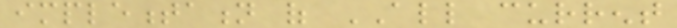implementation of ALL current
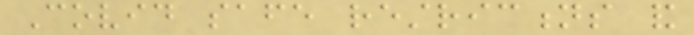Covid safe restrictions and
